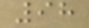98
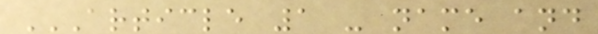ARTICLE 1 - NAME AND
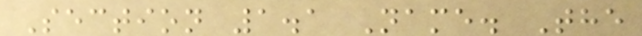Section 1.1 Name. The
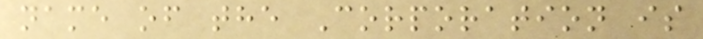name of the Corporation is
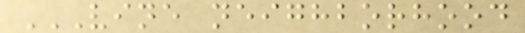VINE NEIGHBORHOOD
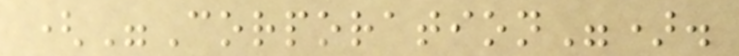("Corporation").
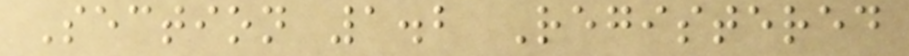Section 1.2 Registered
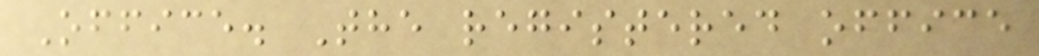Office. The registered office
